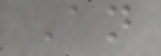An
